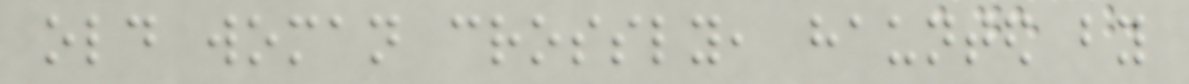old woman crossly, haunted by
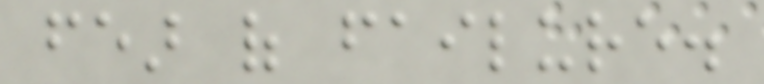fear of failure.
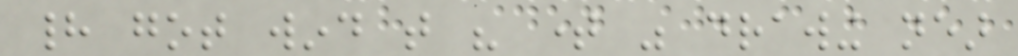had got wind that his time was drawing near
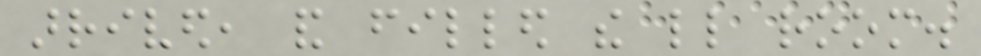arrived, and filled the little room.
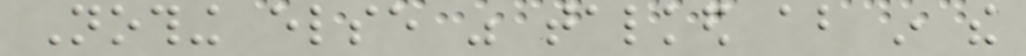Nothing else was talked about in the
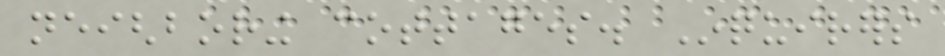neighboring cottages. Inquirers
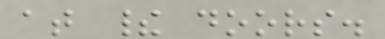at their doors.
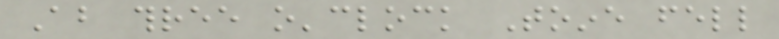About three o'clock Toine fell
